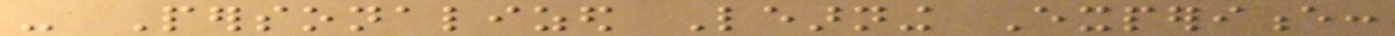- Personalized Learning Experience:
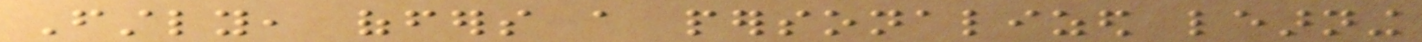Firstly, offers a personalized learning
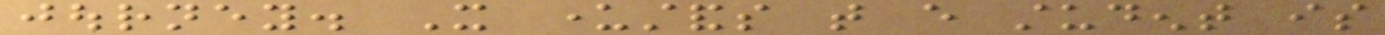journey. It understands that every student is
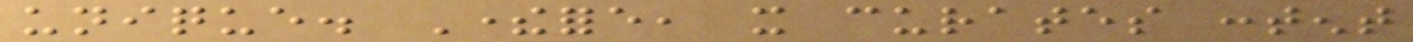unique. Therefore, it curates content
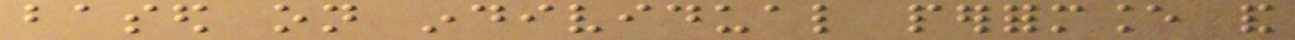based on individual performance and
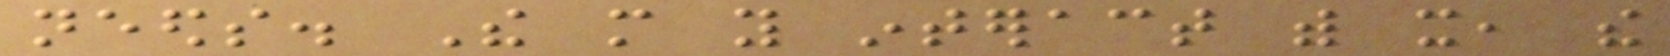needs. The more you interact with it, the
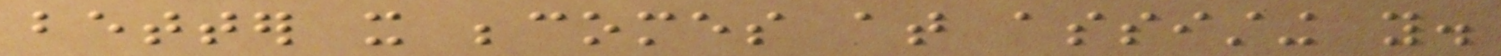better it becomes at assisting you.
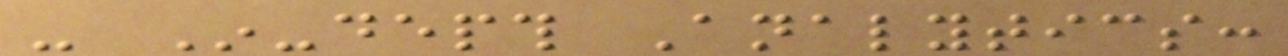- In-depth Analytics:
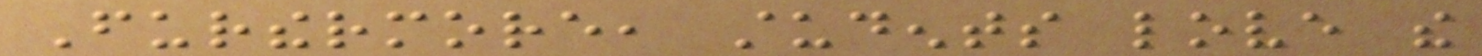Furthermore, students love the
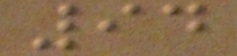94
